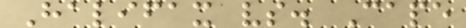Halifax vs. Cape
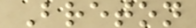Breton
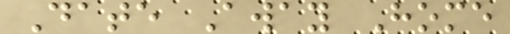Date Away Home
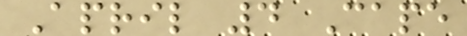April 4 Cape
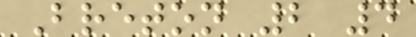Breton 2 4
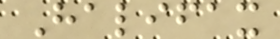Halifax
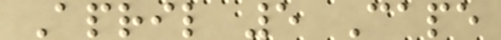April 5 Cape
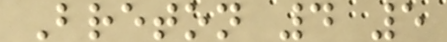Breton 4 5
